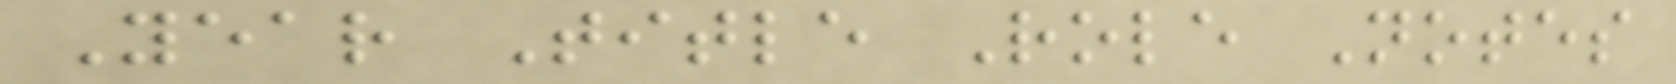Year Title Role Notes
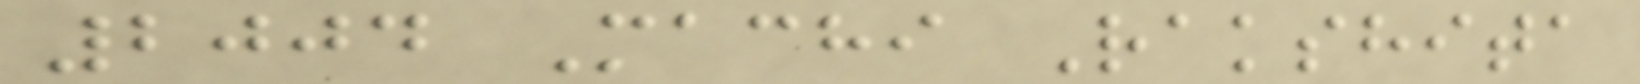2004 Machi Rakshita
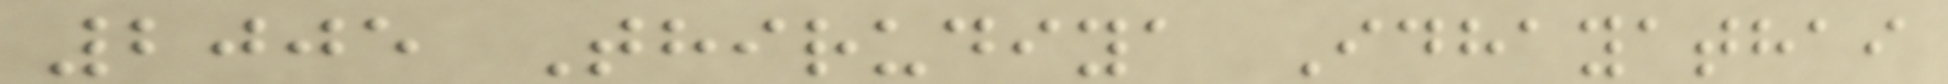2005 Thirudiya Idhayathai
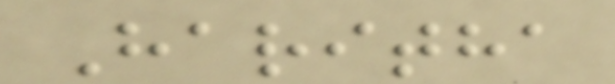Haritha
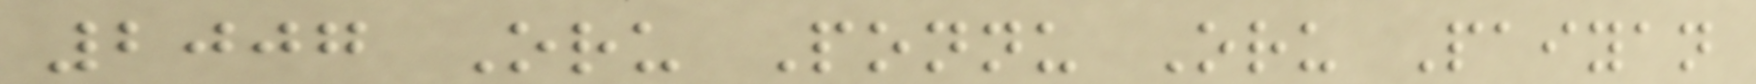2007 Oru Ponnu Oru Paiyan
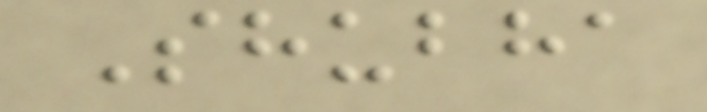Shubha
